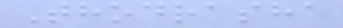Thodrasha
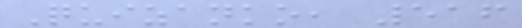Quizanko, 516
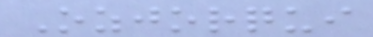Ozjorqui
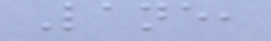Lane,
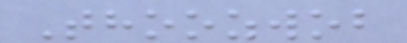Thoozwob
